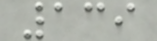139
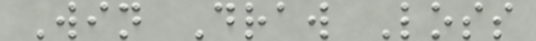Win Draw Loss
